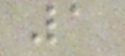1
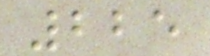225
